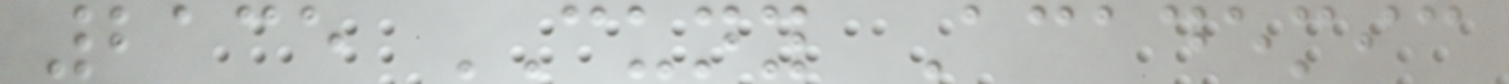2135 CUNY Academic
